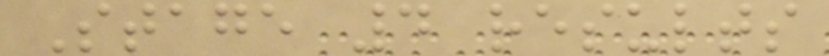Stage 4 results
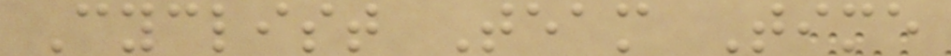Cyclist Team Time
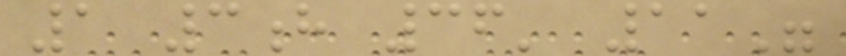1 3h 36' 11"
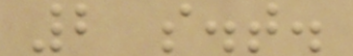2 s.t.
